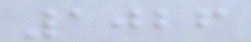1026
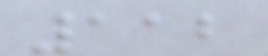112
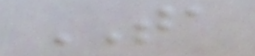TA
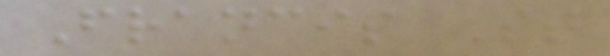Francis St
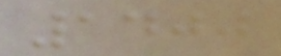1400
